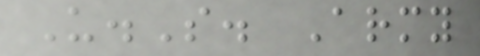U.S. Army
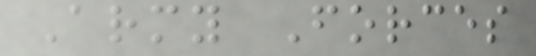Army Forces
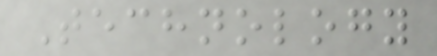Technology
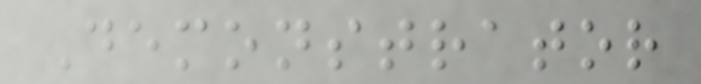Demonstrator
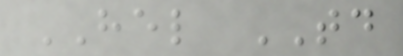HEL TD
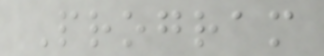Program
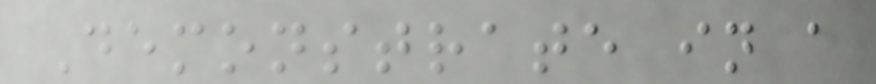Demonstrate in a
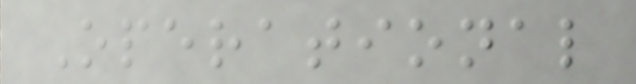Operational
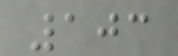103
